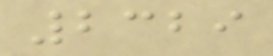2329
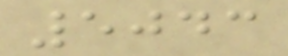5043
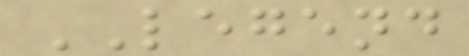LEGEND
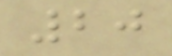20
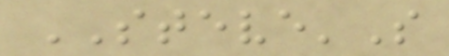STEVE'S
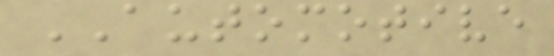AUTOMOTIVE
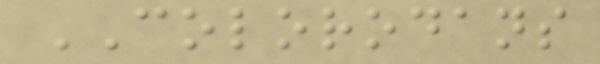COLORODANS
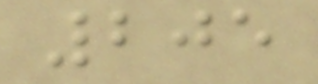205
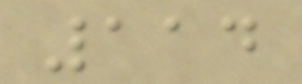114
